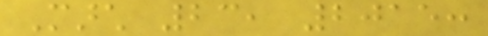March 23, 2015:
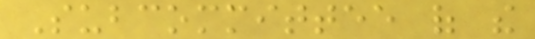Subcommittee of the
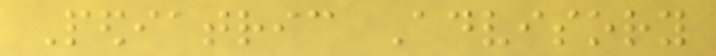Pediatric Advisory
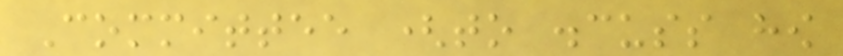Committee (to discuss how
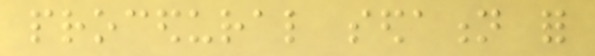procedural sedation for
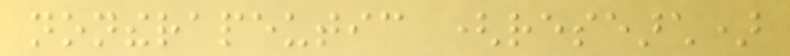nontherapeutic (research)
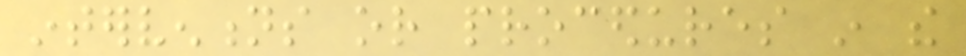interventions or procedures in the
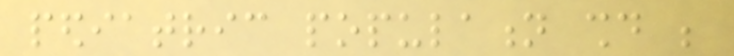pediatric population should be
